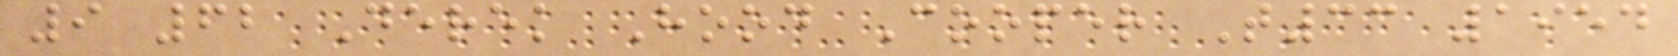9 62 Derek Hood Cooper T33 1954
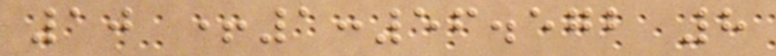10 +1:56.572 8
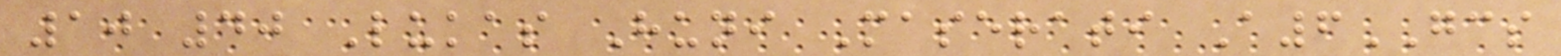10 40 Lukas Huni Maserati A6GCS
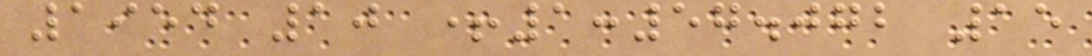1954 10 +1:57.072 15
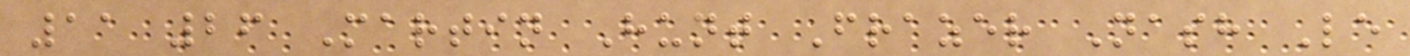11 26 Martin Hunt Frazer Nash Le
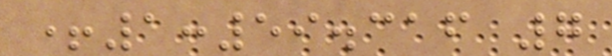+1:59.316 7
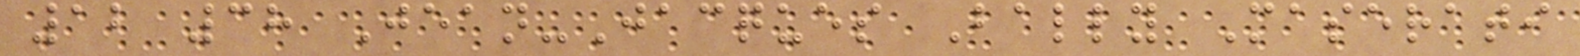12 38 Jean-Jacques Bally Maserati
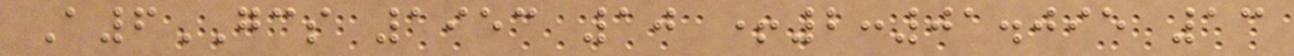A6GCS 1953 10 +2:01.095 13
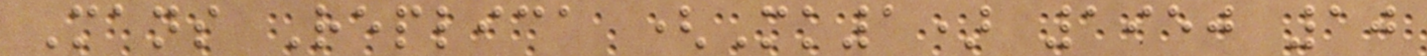Mans Replica (Mk1) 1950 10
